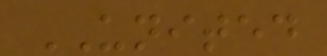UNITED
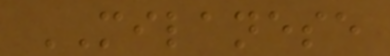MILANESE
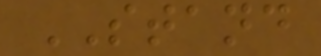STAND
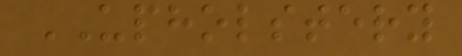UPHOLSTERY
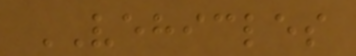VEHICLES
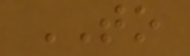TO
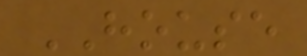HOUSE
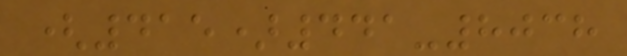(415)441-8038
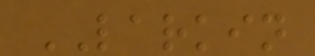LARKIN
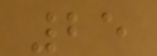25
